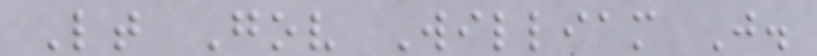Lt Gov William J.
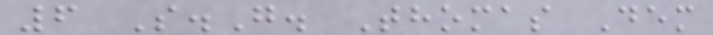6 S.G. Thomas Dem
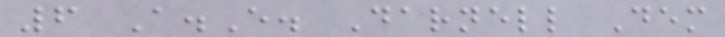6 A.E. Darnell Dem
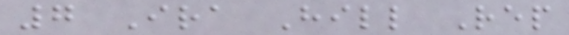7 Ira Hill Rep
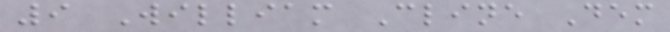9 William Cline Dem
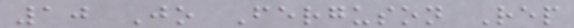10 Jo Ferguson Rep
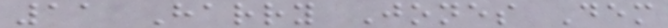11 Harry Jones Dem
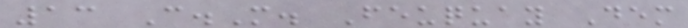13 C.M. Feuquay Dem
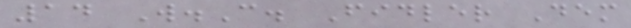14 W.C. Fidler Dem
